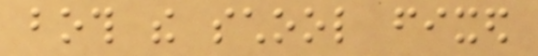both the school fixed
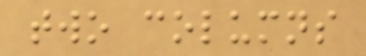two columns
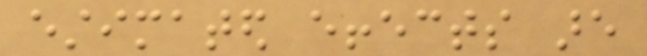estimated effects are
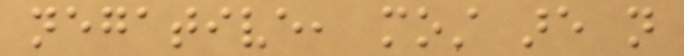negative, most are not
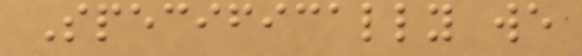Specifically we
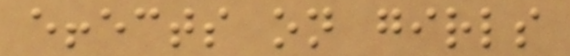effects on girls
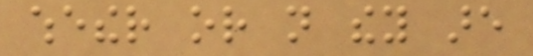whether or not they are
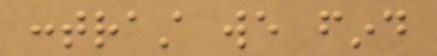contrast we find
